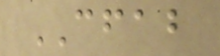CFAB
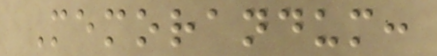Memorandum:
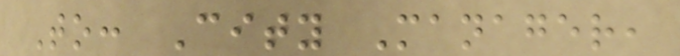To: City Manager,
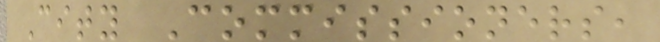City Commissioners,
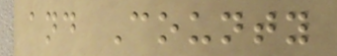and County
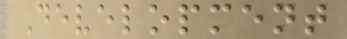Development
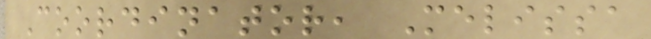Coordinator, Melissa
